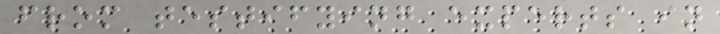from testifying experts in
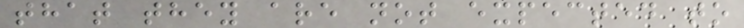that they are not expected to
